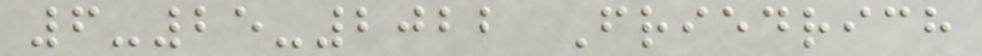6-25-2022 Friedrich
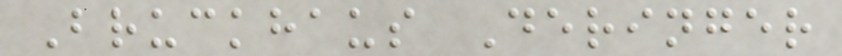Bruckhaus Deringer
